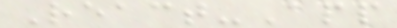React-App
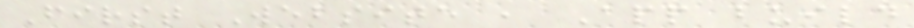First Website , App build
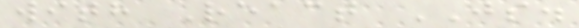with React JS.
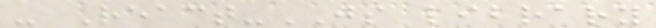- React-JS library
